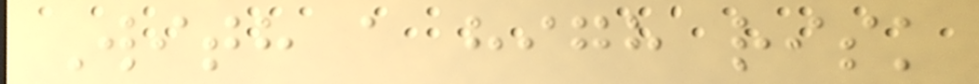With a high risk
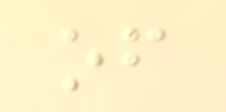of
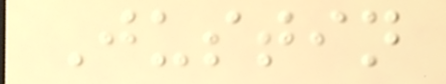Justin
